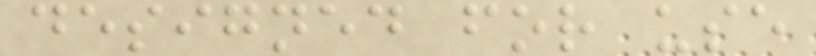designed for use
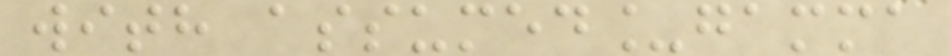with assumed_gamma
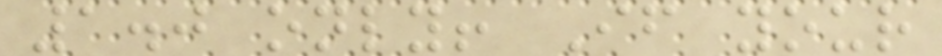1.0 only! If your
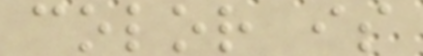color is
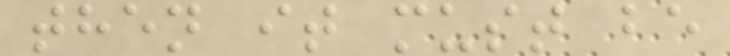then it must be
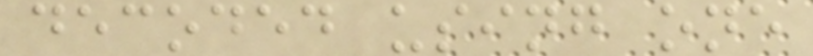decoded using one
